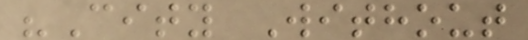"City Without
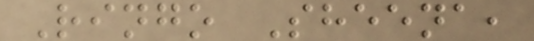Ringo Sheena,
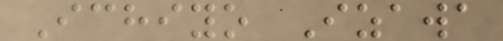Ichiyo Izawa
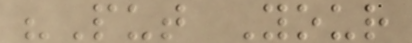"Put Your
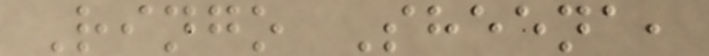Ringo Sheena,
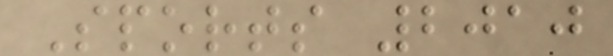Sports 2010
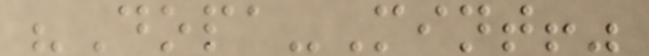"Dopa-Mint!"
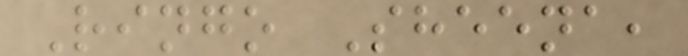Ringo Sheena,
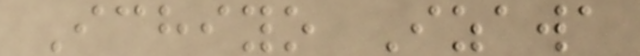Ichiyo Izawa
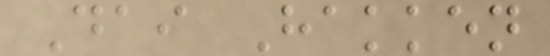Dai Hakken
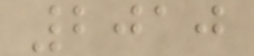2010
